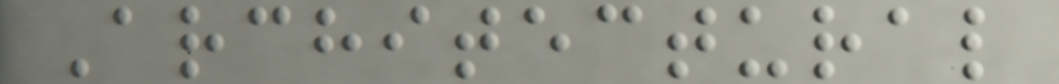Architectural
